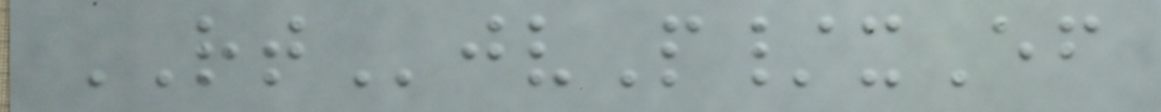RTjvP/xEf
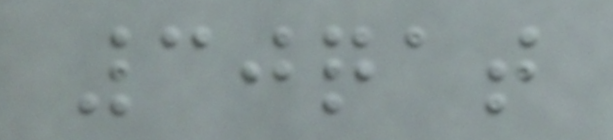30qat
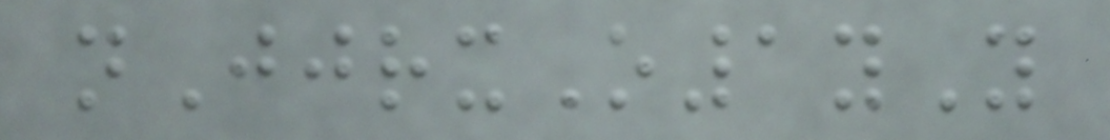nJjrxO1yY
